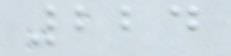224
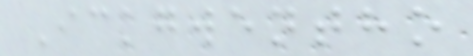Ickgwentho
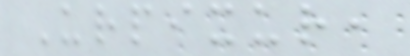Urpixur,
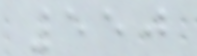550
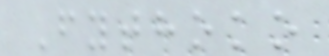Fythoko
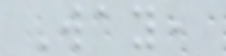Way,
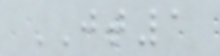JT1
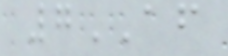7AF
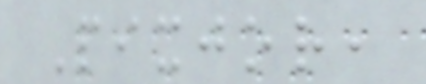Pixjor,
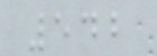542
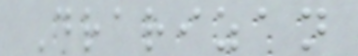Drarizan
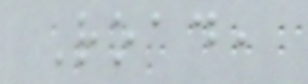Road,
